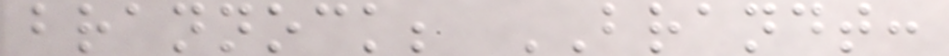brannock; BRANDT:
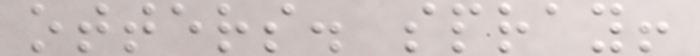otters. spray!
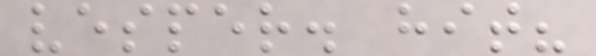vesper. hit?
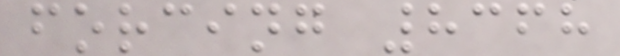forcing 8368
